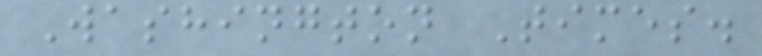Washington Times.
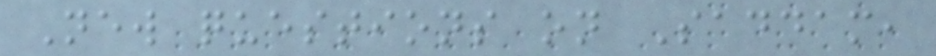New questions on Saddam,
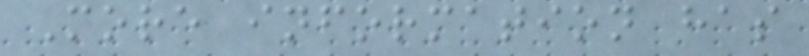More information has
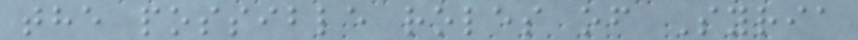the possible roles of Syria
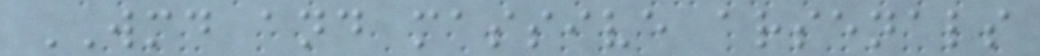WMD and massive arsenals
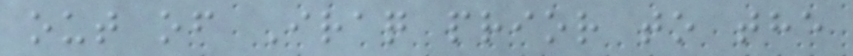out of Iraq prior to the
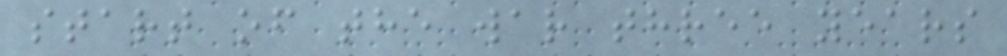start of the war three years
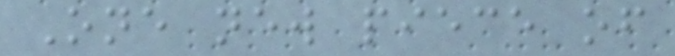One new piece of
